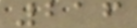216
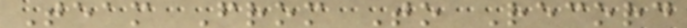Team From To Record
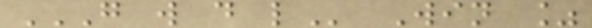G W D L Win %
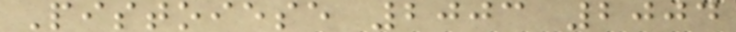Pistoiese 2003 2004
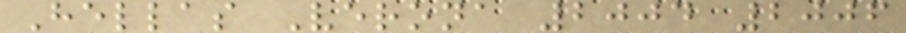Hellas Verona 2004 2006
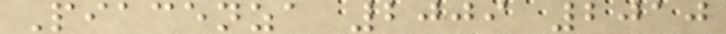Piacenza 2009 2010
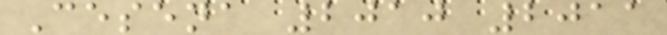Cesena 2010 2011
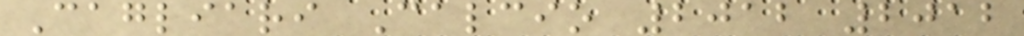Cagliari Calcio 2012 2012
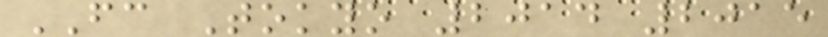FC Tokyo 2014 2015
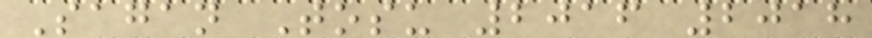Sagan Tosu 2016 2018
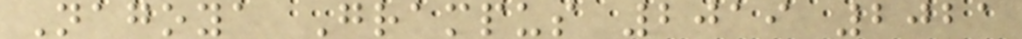Nagoya Grampus 2019 2021
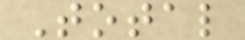Total
